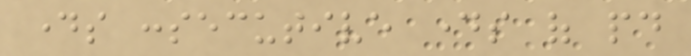days consecutive days of paid
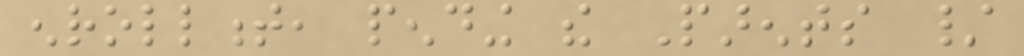enrollment, pending the Parents /
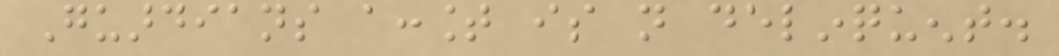Guardians account is not delinquent.
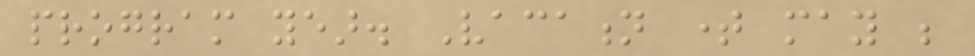program year. Vacation time may be
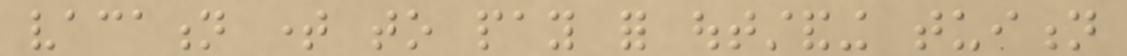vacation time to pay for outstanding tuition
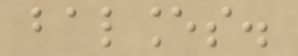balances.
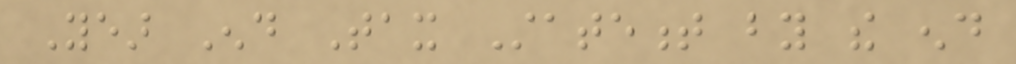Year End Tax Statement by the end
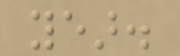year.
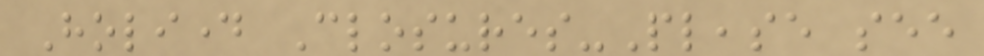Holiday Closures-Please see
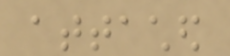attached
